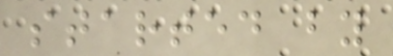started by
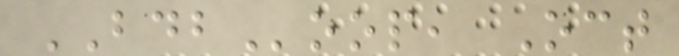BDBoop, Oct
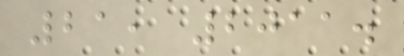21, 2011.
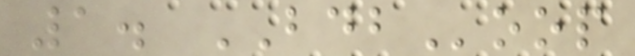1. BDBoop
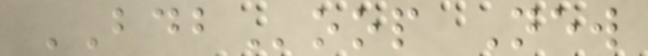BDBoop New
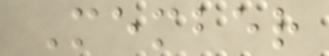Member
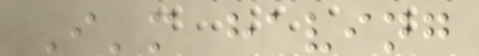I'm having
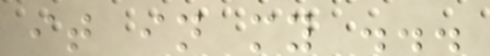it in my ...
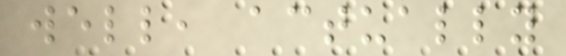well, actually
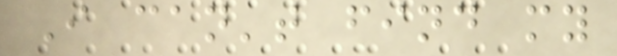I can't find my
